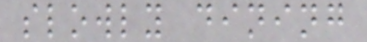slowly dining
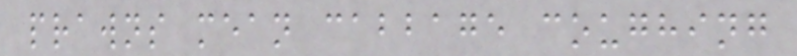prawns mean cabbage coughing
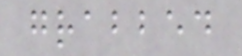grabbed
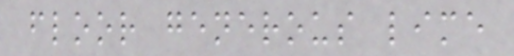floor generous lime
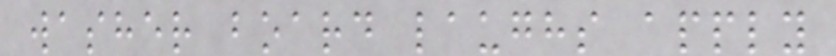washer board laughs apply
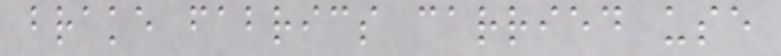brake fabrics carried use
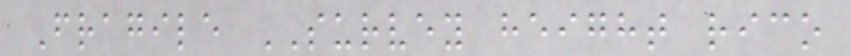Fragile SURVEY height rico
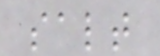salt
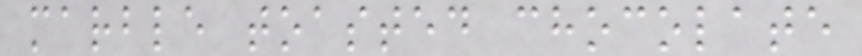marble toasted chocolate
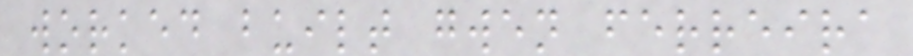worked built gwen ferreira
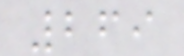269
